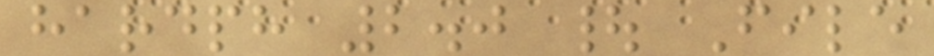hardph 2.0 | File
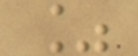%
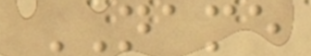NAME
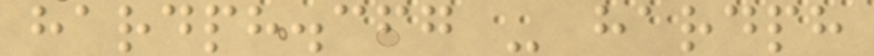hardph.cfg - hardph
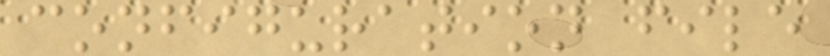configuration file
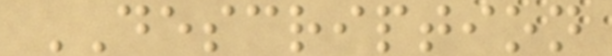DESCRIPTION
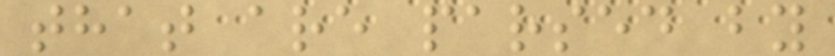that are parsed by
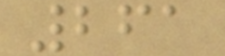261
